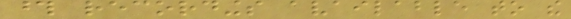those recordings available to the
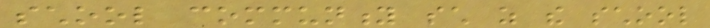school community such as the school
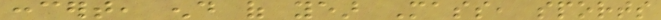concert, end of year Mass, sports
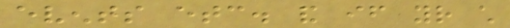events etc. and if your child
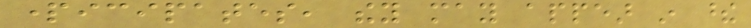participates, they may appear in these
